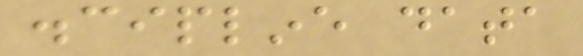discipline data
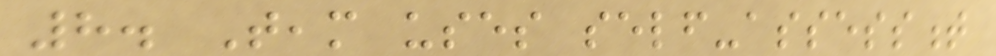8. Team uses self-assessment
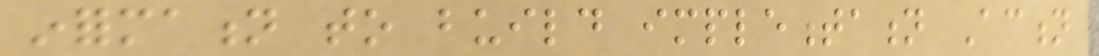information to build implementation Action
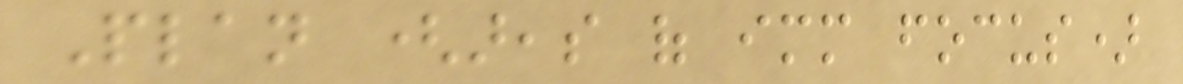Plan (areas of immediate focus)
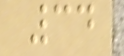34
